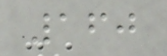160
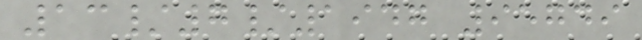13/7/1947 95749
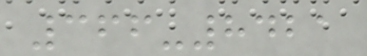366-8421
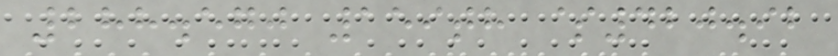288.570 159th $420.92
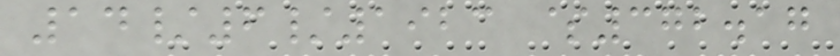14/6/1923 $372.17
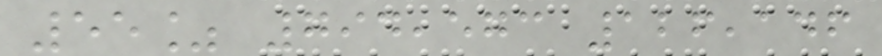55% 794,573 126,146
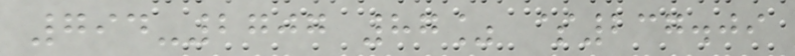794-2707 87% $237.09
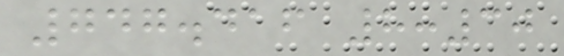747.416 8:30
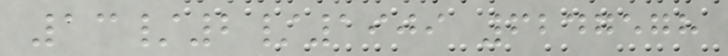13/2/1909 6247578
